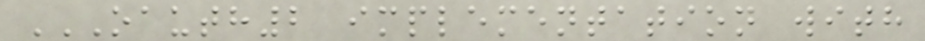OAUTH2 IMPLEMENTATION WITH
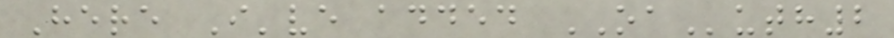Here I've added OAuth2
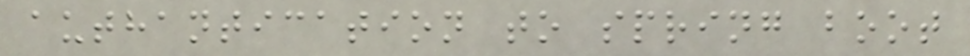authantication to spring boot
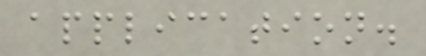application.
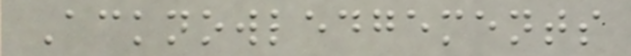Acknowledgements
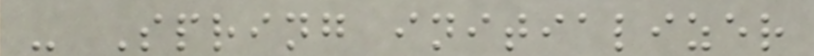- Spring initializer
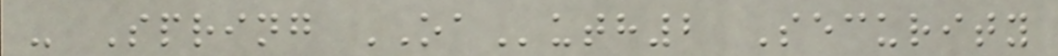- Spring OAuth2 Security
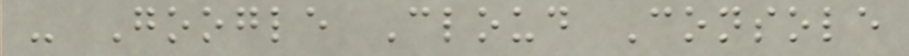- Google Cloud Console
